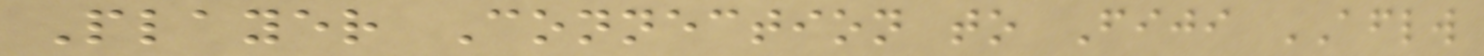Player Connection to Fiji AFLW
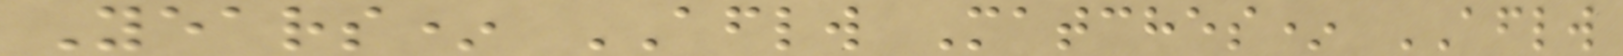Years* AFLW Matches* AFLW
